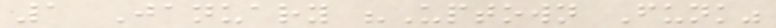1 January "Uptown Funk"
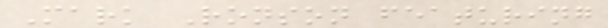Mark Ronson featuring
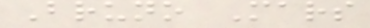Bruno Mars
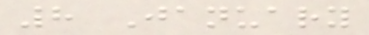8 January
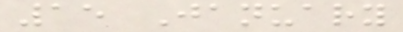15 January
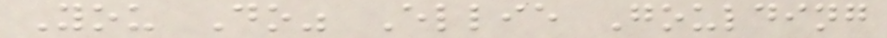You Do" Ellie Goulding
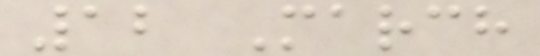12 March
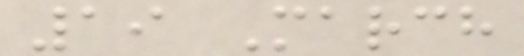19 March
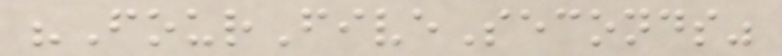"FourFiveSeconds"
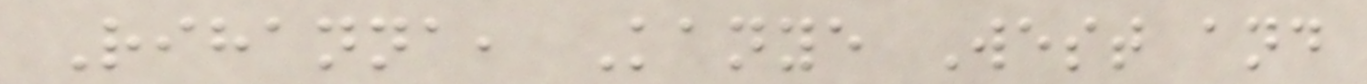Rihanna, Kanye West and
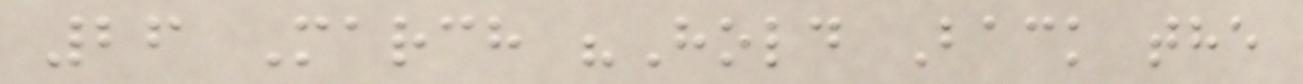26 March "Hold Back the
